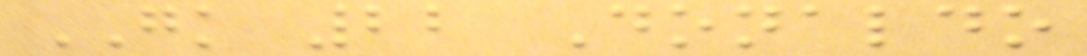GK 22 Donaldo
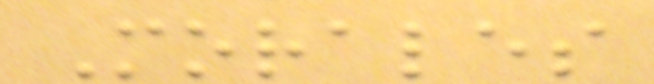Morales
